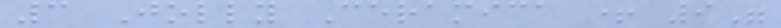3 Jolly Ceramica + 9"
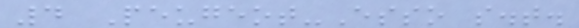4 Peugeot-Esso s.t.
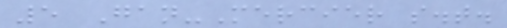5 Gan-Mercier s.t.
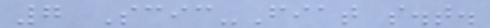7 Scic-Fiat s.t.
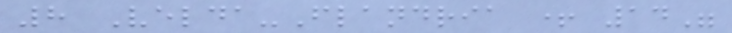8 Velda-Flandria + 14"
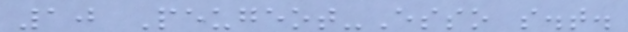10 Peugeot-Esso s.t.
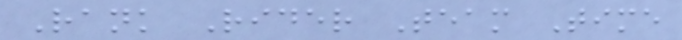Rank Rider Team Time
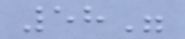58"
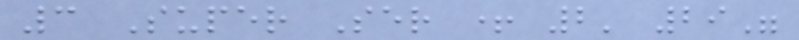3 Super Ser + 2' 29"
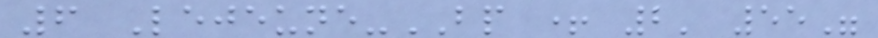6 Lejeune-BP + 2' 55"
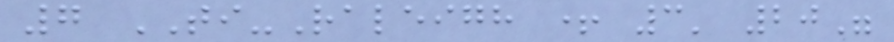7 TI-Raleigh + 3' 20"
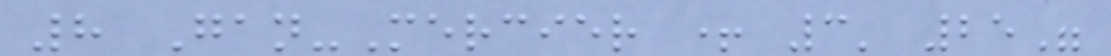8 Gan-Mercier + 3' 25"
